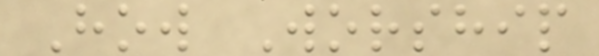How Worship
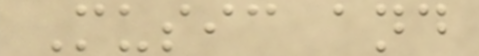Music and
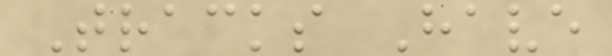Tracks Have
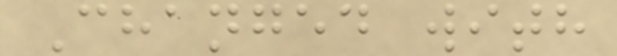Changed with
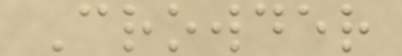Crowder
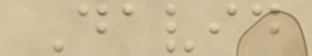David
